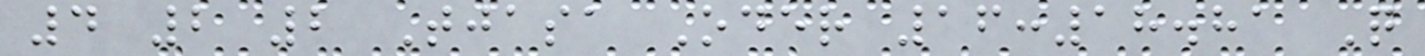4 2 2 Tjasa Oder 16:18.81 Q
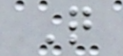Q
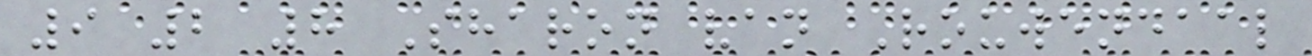9 2 8 Sharon van Rouwendaal
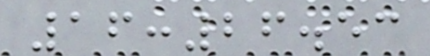16:26.53
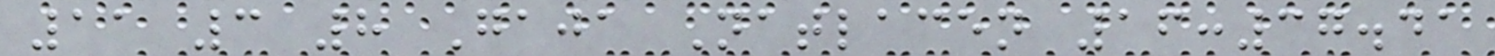11 3 8 Gaja Natlacen 16:37.41
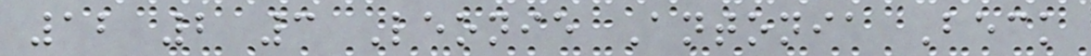12 2 3 Leonie Antonia Beck
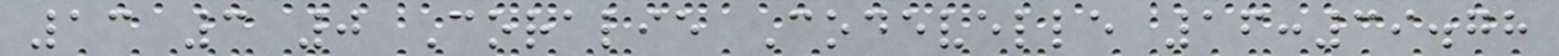13 3 0 Coralie Codevelle 16:39.78
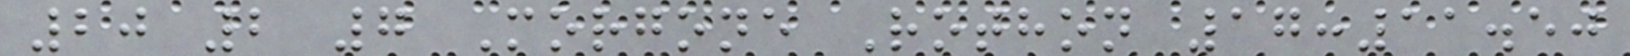20 2 7 Morgone Rothon 17:11.50
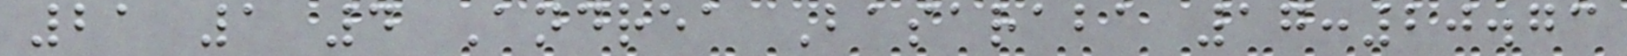21 1 4 Andrea Basaraba 17:20.73
